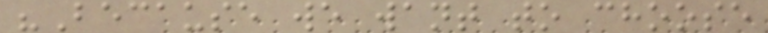"Because we want to choose
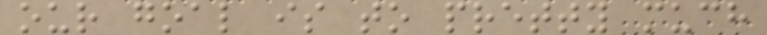our goal is to pretty much
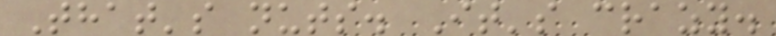That's nuts. It's crazy.
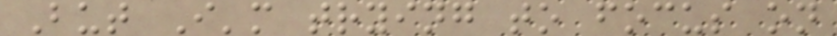But I'm trying to focus on
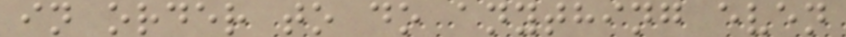in order to do anything even
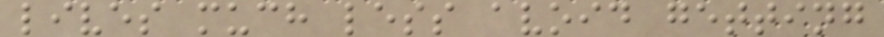lives much less avoid getting
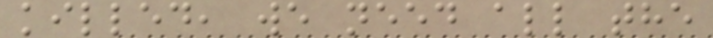killed, we need all the
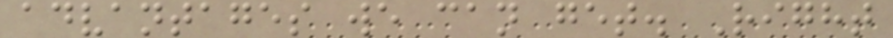advantages we can get. Right
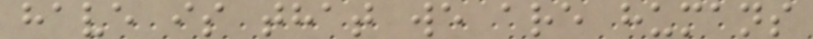have is that we are humans
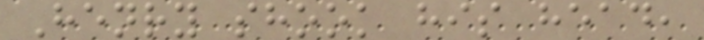Henry shook his head,
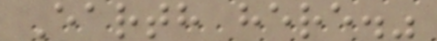Earth here."
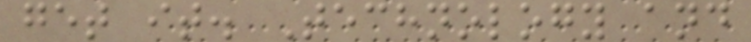get it. Technology and
